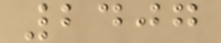2407
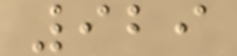929
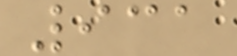931
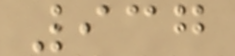937
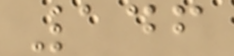146
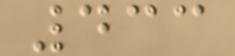433
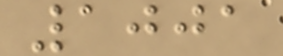1001
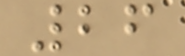26
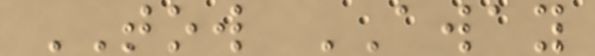TOW AWAY
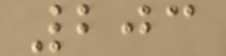203
